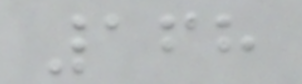168
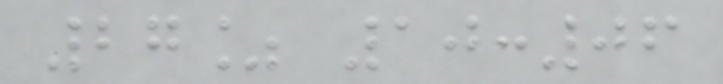27% 10:06
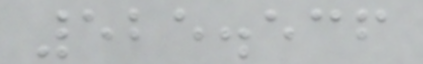525.536
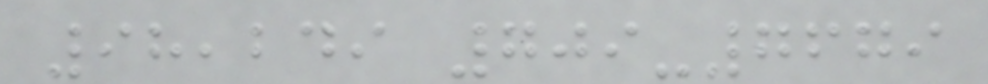98,249 709-7679
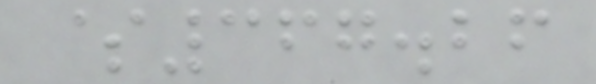$367.26
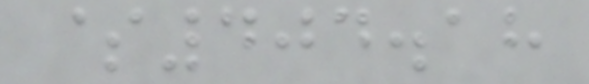$404.18
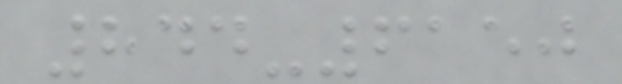844-6150
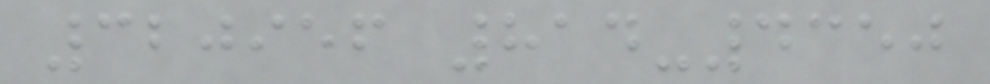320956 814-4350
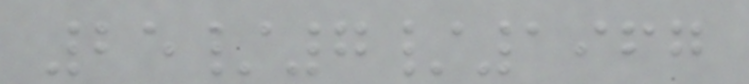25/7/1967
